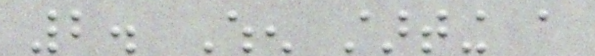2. When starting a
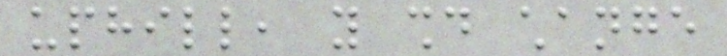uphill, you should change
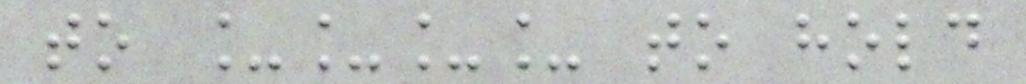to ____ to hold
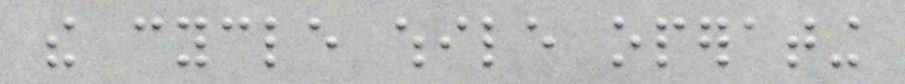the cycle while operating
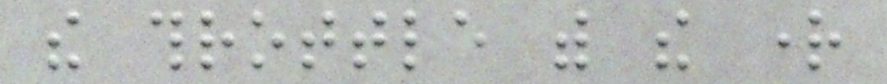the throttle with the right
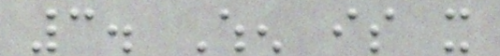3. When is it
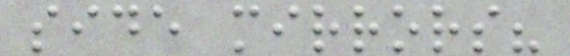side mirrors?
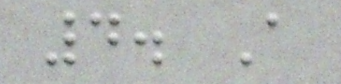4. A
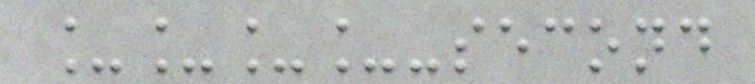____-second
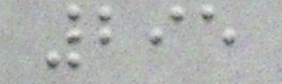295
